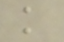k
